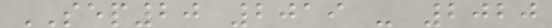SEP20 2019 - 2020
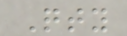Qty
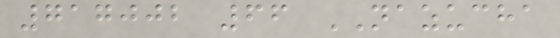717002 66 NAZUCHA
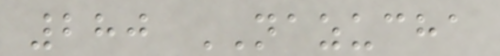280 NAZUCHA
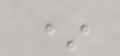*
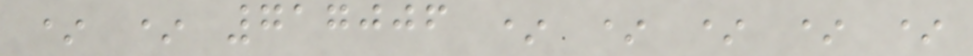* * 717006 * * * * *
